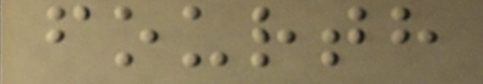fourth
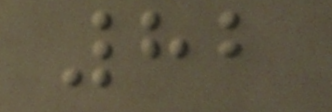82
